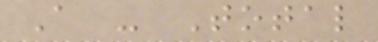A - Total
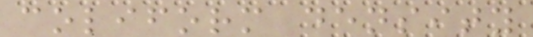coliform density
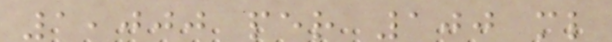1,000 per 100 ml
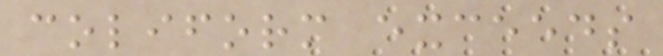coliform exceeds
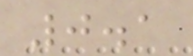0.1
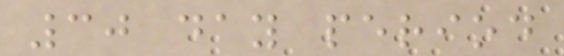30 day period
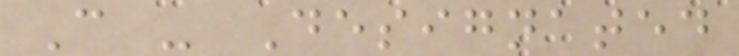C - Designated
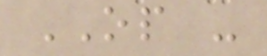OP -
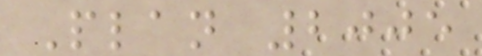Plan 2005
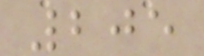205
